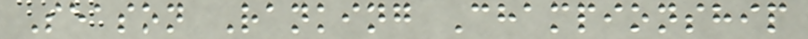Season Ranking Championship
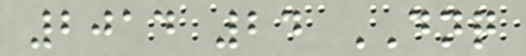2014 24 DNQ
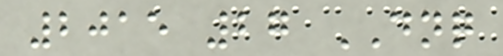2015 27 DNQ
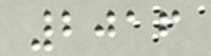2016
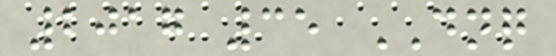2017 35 DNQ
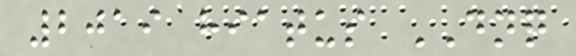2019 hiatus DNQ
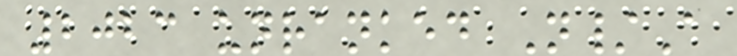2023 unranked N/A
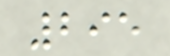295
